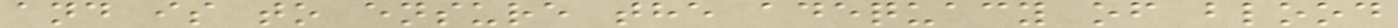and is to ensure the adequacy of blood
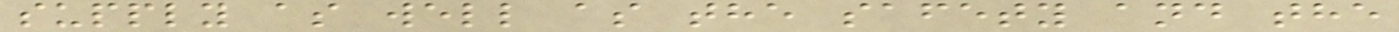supply as well as the safety and the
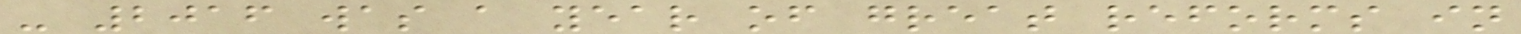- 2016 was a year of great reforms in
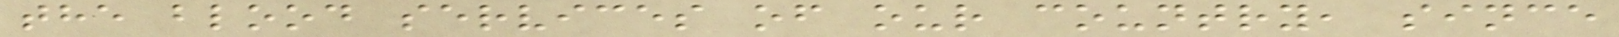the blood services of our country, since
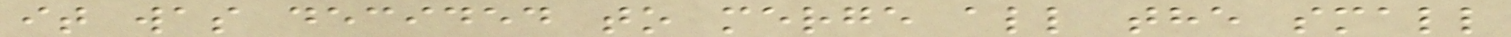it was decided to merge all the small
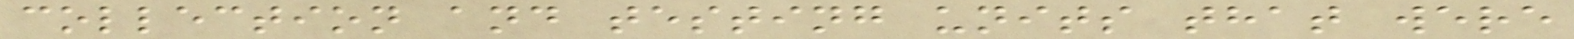collection and testing units that were
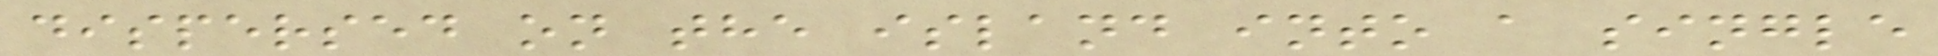dispersed on the island into a single
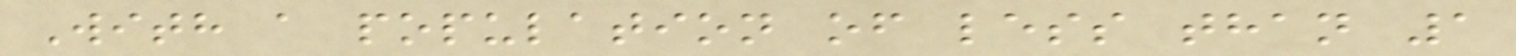With a population of less than 1
